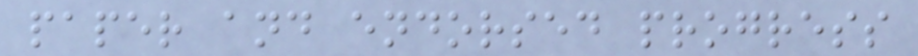paper and endorsed progress
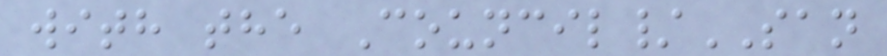with the Council/SAN
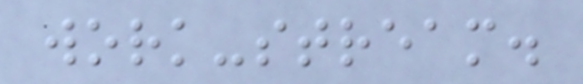work-stream.
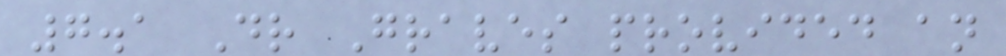7.1 Dr Graves provided an
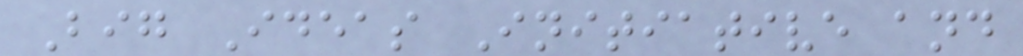Big Ideas Initiative and
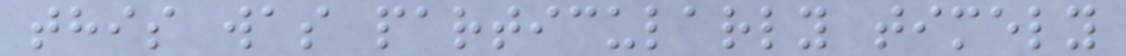this was particularly timely
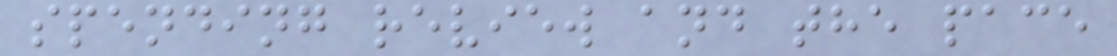spending review and the pace
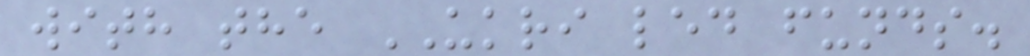with the UKRI led funds.
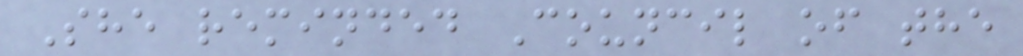She reminded Council of the
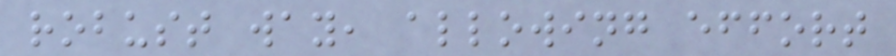robust way, allowing effort
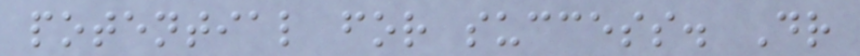potential for success. Dr
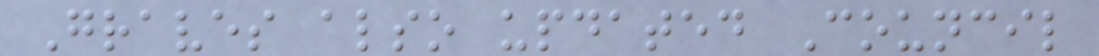Graves also updated Council
